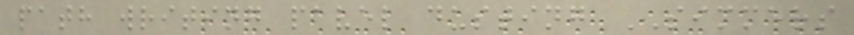path writing pavel dusting SIMMERS
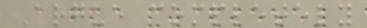Argue completely
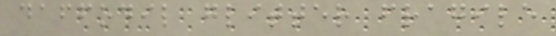daffodil glitter fragile
